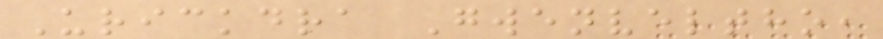Urickdra Gwenveltho,
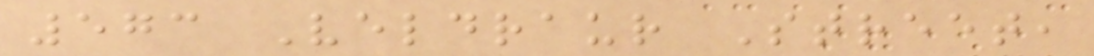573 Veldraur Street,
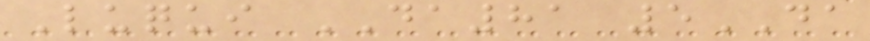Luqui DA81 5DA
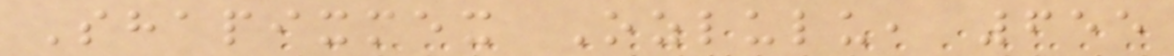Shapixmex Ozlulu, 655
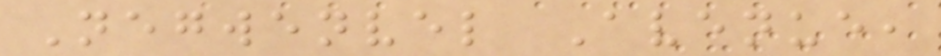Negwenvel Avenue,
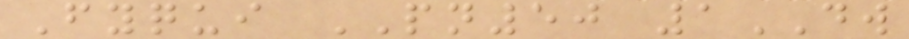Fyqui PN50 1DW
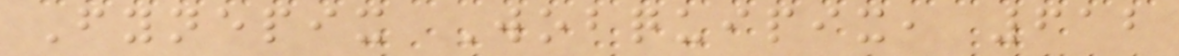Fynepix Wobquipix, 612
